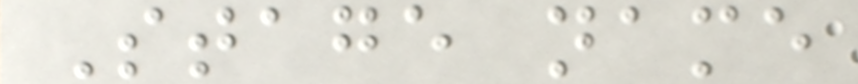Stage name
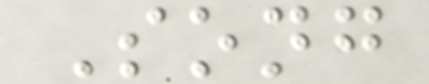Song
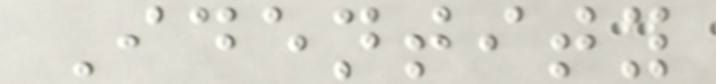Identity
